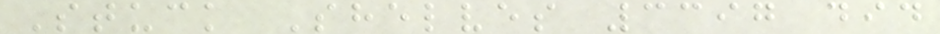Stuck Shelves 3397 did
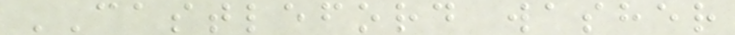CASTLEFORD washer
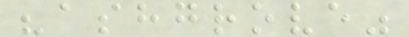"ashgrove"
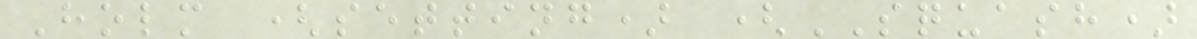Holm (setting) (SQUASH)
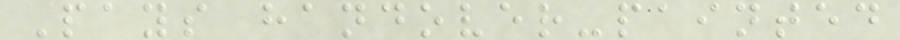Pays handover-painted
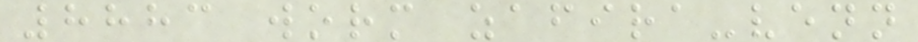8883 worm zafira-venn
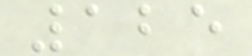125
